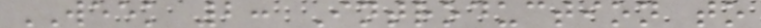WEEK 2: Introduction to
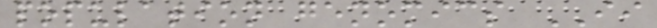population genomics II
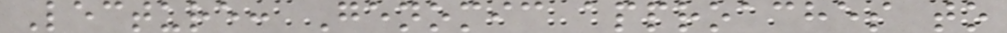Lecture: Genomic approaches to
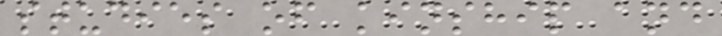studies of kinship and
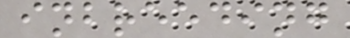inbreeding
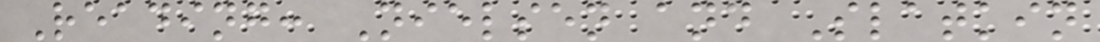Reading: Nielsen and Slatkin
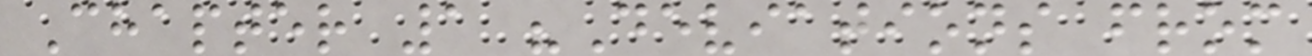Chapter 1 "Deviations from
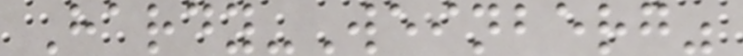Hardy-Weinberg"
